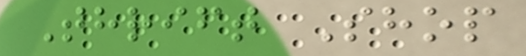Thrift Shop
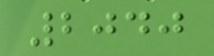2040
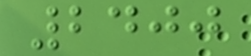2400
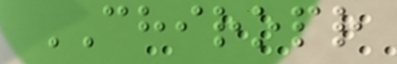CHIROPR
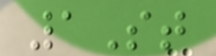1St
